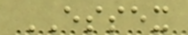ESSEX
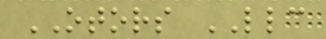OTORS LLC
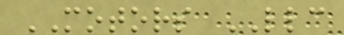MOTORS LLC
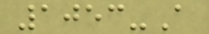1053-A
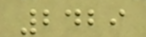2429
